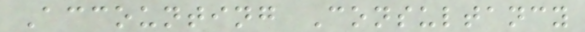Accounting Consultancy
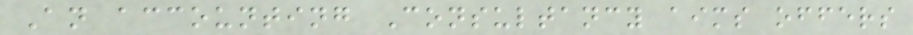An accounting Consultancy aims offers
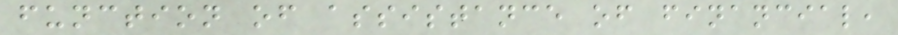function of assistance of financial,
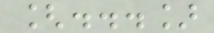[...]
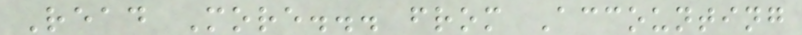Read More... from Accounting
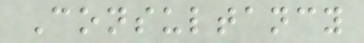Consultancy
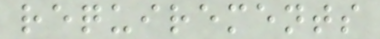requirements
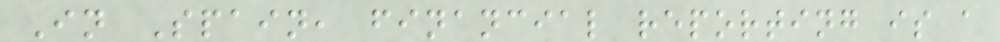In Spain, financial reporting is a
